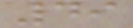49
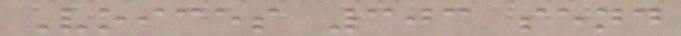Voices 303 send
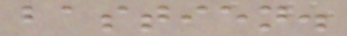bastien.
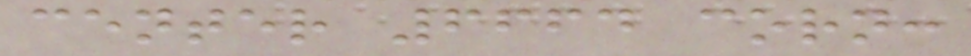center 6664 corn:
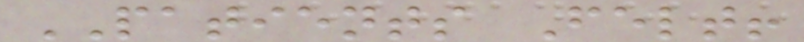PATIENTS Felt!
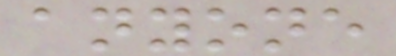anyone
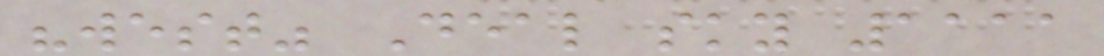"west" Deal sky 1111
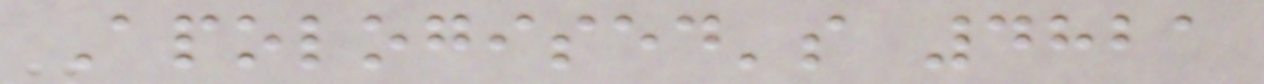Apologised's 4821
